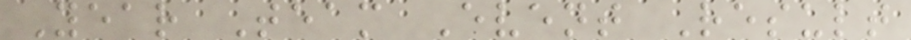Year Team Event Result
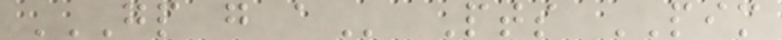GP G A Pts PIM
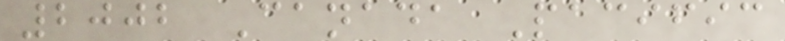2002 Canada Pacific
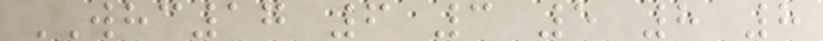WHC17 6 3 5 8 8
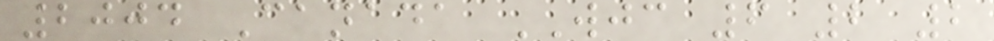2004 Canada WJC 6 2 2
